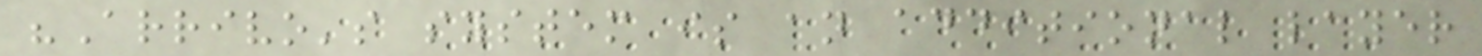"Arrivo's system is an additional layer
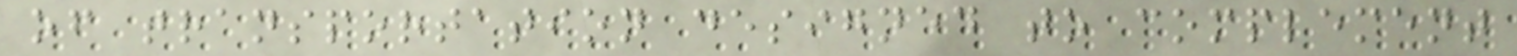of transportation designed to complement
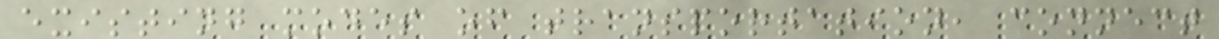existing modes of transportation, connect
